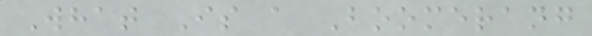What Is a Boomerang
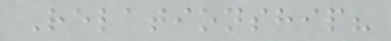Relationship?
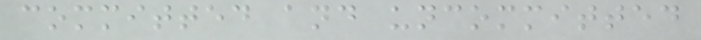committed and uncommitted
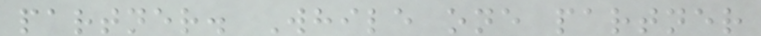partner. While one partner
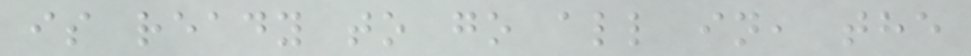is ready to go all in, the
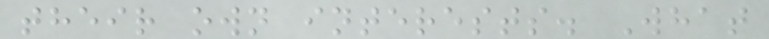their own interests. What
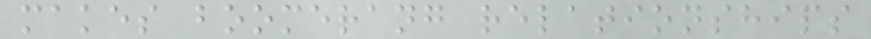makes boomerang relationships
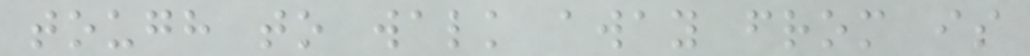tough to walk away from is
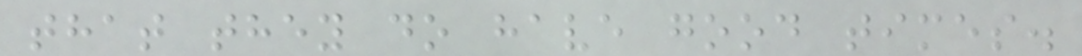that they do have good times.
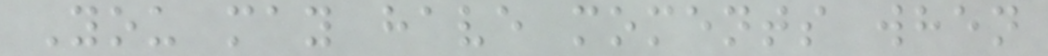You may have moments when
